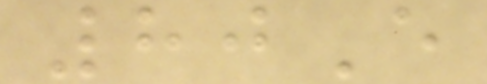80E
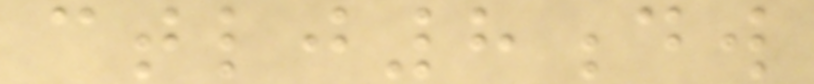ctlj8dw
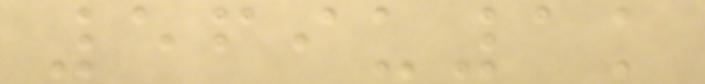569u1k
